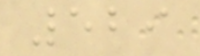529
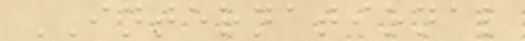INTERNATIONAL
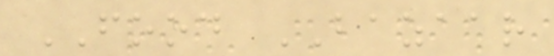FOOD BAZAAR
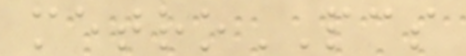metroPCS
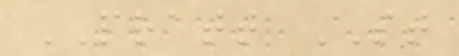PRATT ST
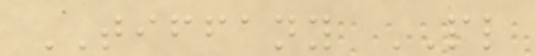TIFFANY PL
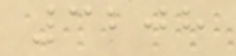3208
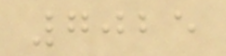7025
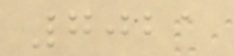7021
